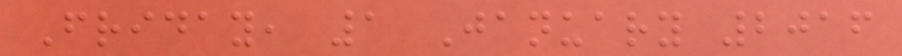Friday, 1 January 2016
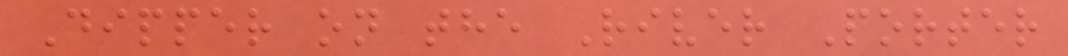Dipper on the River Porter
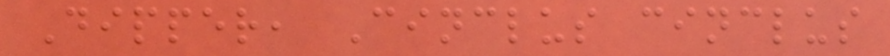Dipper, Cinclus cinclus
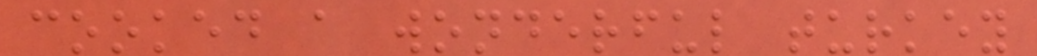cooked a wonderful turkey
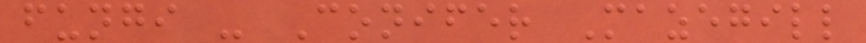fungi - Conifer Mazegill
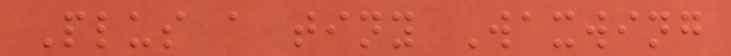Plus a tiny Waxwing
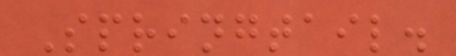Springtail.
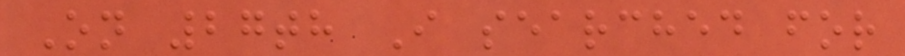On 27th I searched for
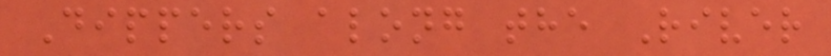Dippers along the River
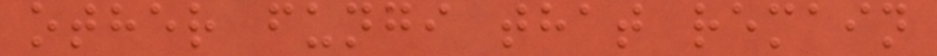other fungi that remain
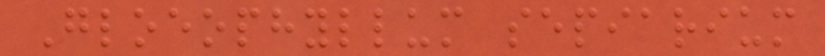Gloeophyllum sepiarium
